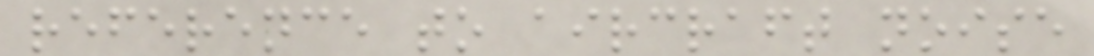reference to aircraft noise
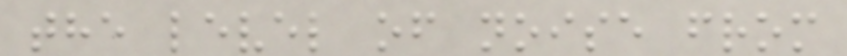the level of noise from
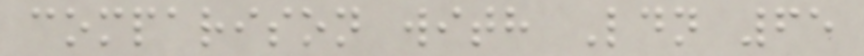comparison with Ldn 65
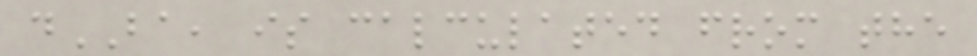dBA, is calculated from the
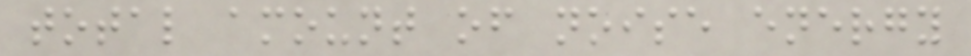total amount of noise energy
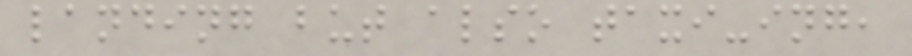landing but also taxi-ing,
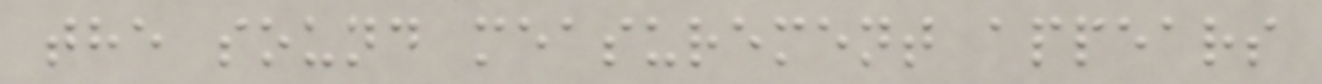the sound measurement appears
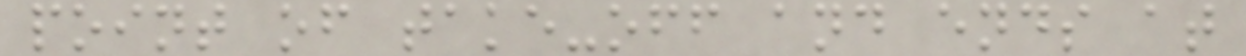point of take-off and ends at
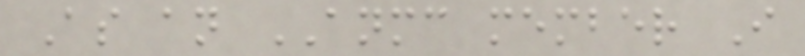As an ANMC member I
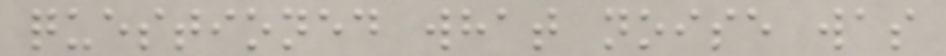questioned what noise was
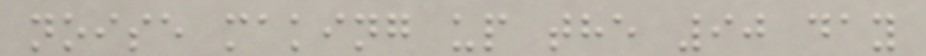noise making up the 90 day
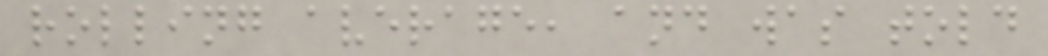rolling average, and was told
